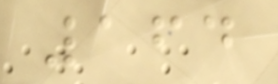164
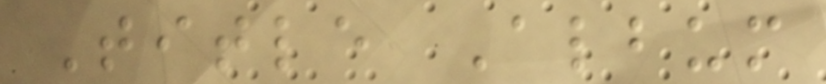Title Album
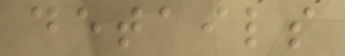details
